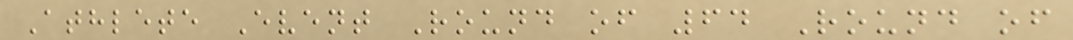Athlete Event Round of 64 Round of
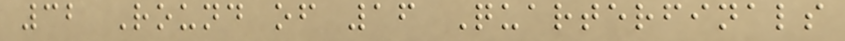32 Round of 16 Quarterfinals
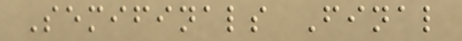Semifinals Final
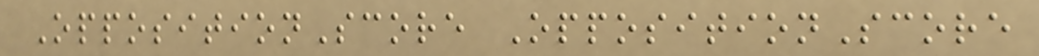OppositionScore OppositionScore
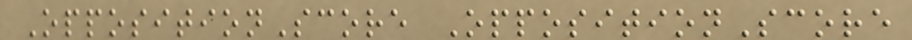OppositionScore OppositionScore
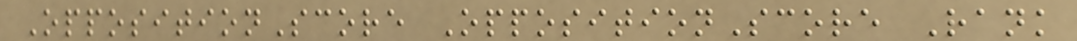OppositionScore OppositionScore Rank
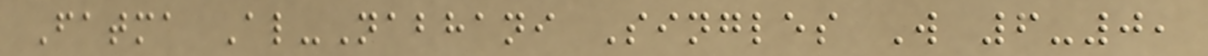Fatma Al-Nabhani Singles W 6-0,
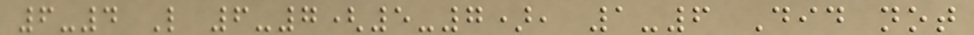6-4 L 6-7(5-7), 1-6 Did not
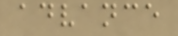advance
